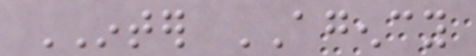INTER AGENCY
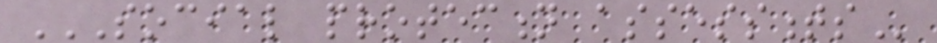SOCIAL PROTECTION ASSESSMENTS
